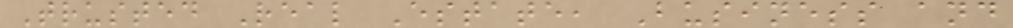Trusted Real Estate, Business and
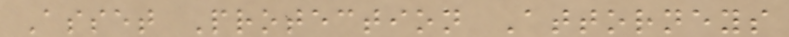Asset Protection Attorneys
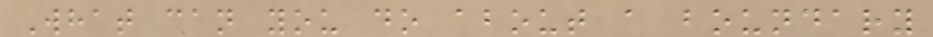What can you do about a boundary
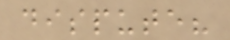dispute?
